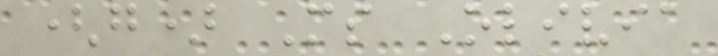(g) Ms Olivia
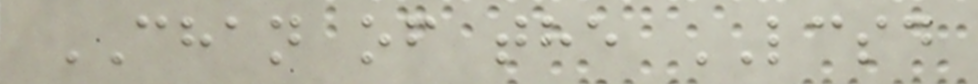CHAN of the LCSD
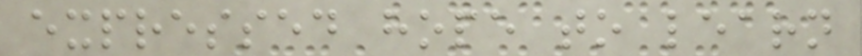expressed hope to learn
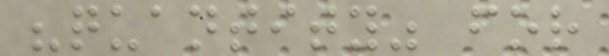"quantity" for
